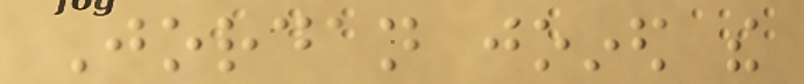Jordan joined the
